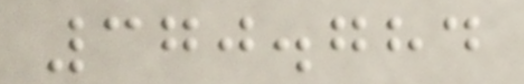370.784
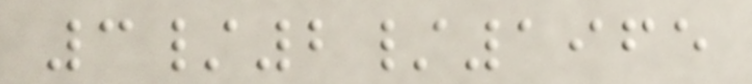3/2/1965
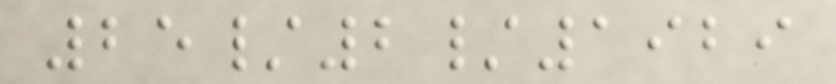25/2/1929
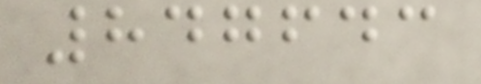847643
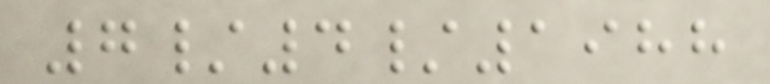7/4/1988
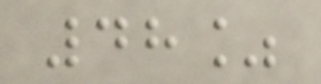48%
